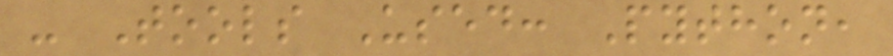- Tools Used: Python,
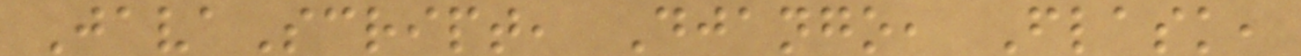JavaScript, Django, Flask,
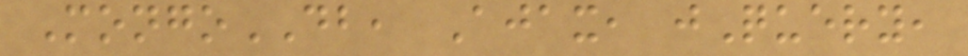MongoDB, Ajax, jQuery,
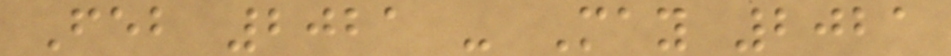Feb 2021 - May 2021
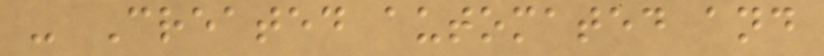- Created automated and
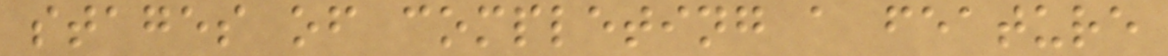stages of completing a feature
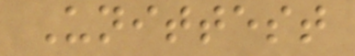Unittest
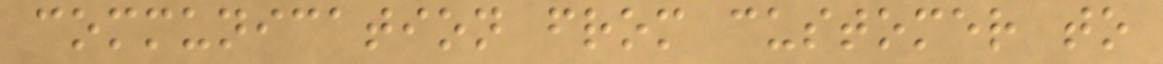communication from customer to
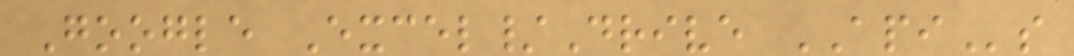Google Excel/Drive APIs
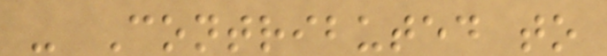- Contributed to
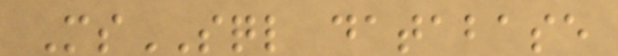MsSQL database
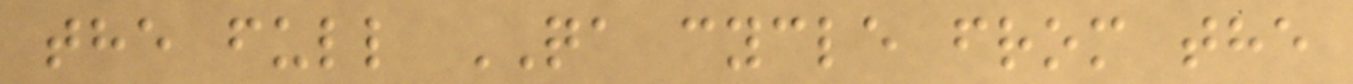the full QA cycle from the
